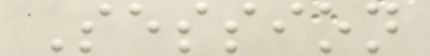Session
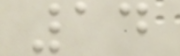14
